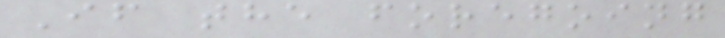If the foregoing
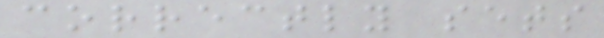correctly sets
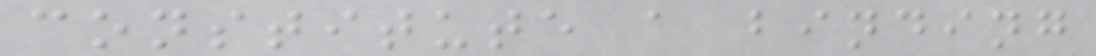constitute a binding
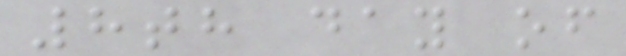8th day of
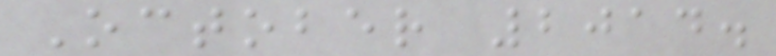October 2014.
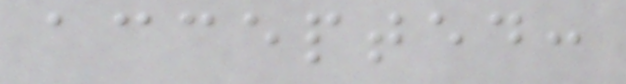accepted:
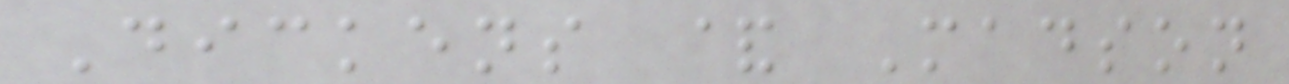Dickens & Madson
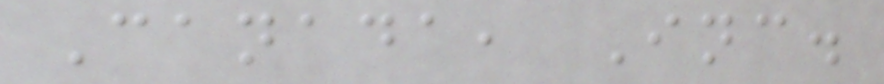Canada, Inc.
